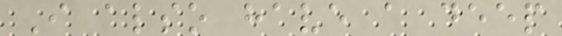I also have a deep
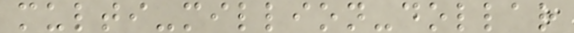multi-million-dollar
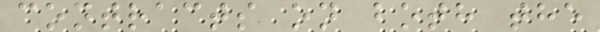contracts on both the
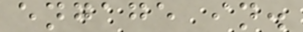engage in.
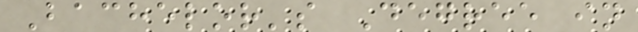Bachelor's Degree in
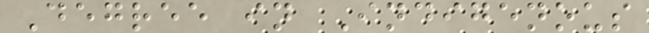Degree in Indigenous
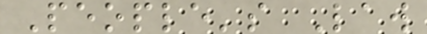People's Law
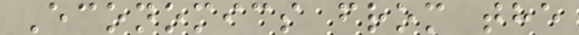Economics from the
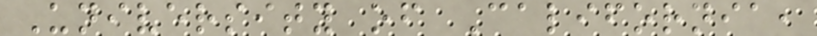University of California,
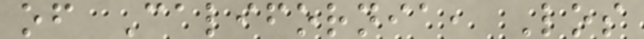of California, Los
